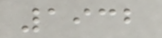1932
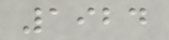1924
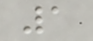1
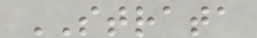STRATA
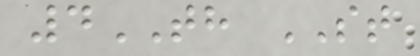4TH ST
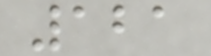121
